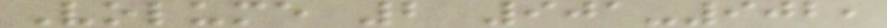Volume 2 901-902,
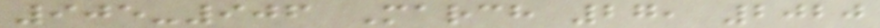905-906 March 27, 2020
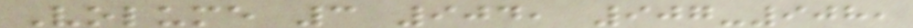Volume 3 904, 907-908,
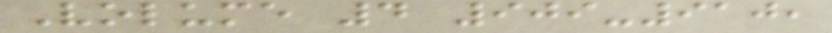Volume 4 909-910,
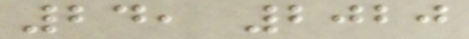24, 2020
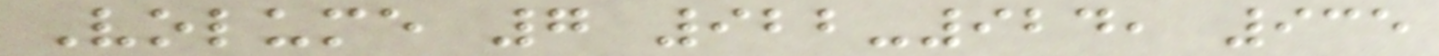Volume 7 922-924, 935
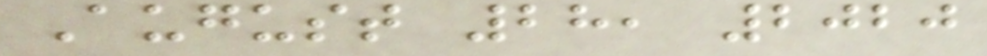August 28, 2020
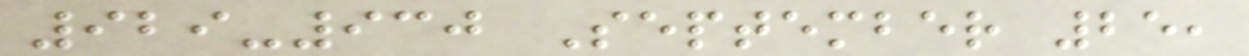929-930 September 25,
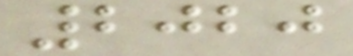2020
